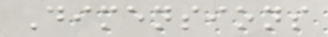Dimensions
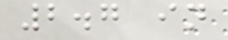2.7 in
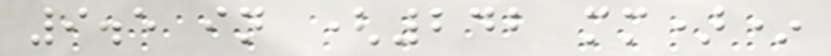9.5 in (242 mm)*
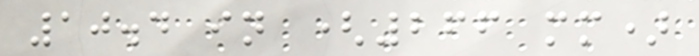10.4 in (266 mm)
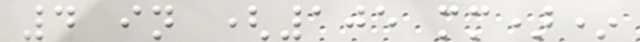4 in (105 mm)*
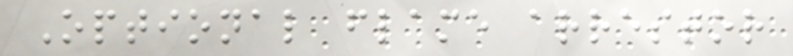Optional flame arrestor
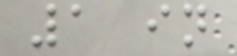1 in
